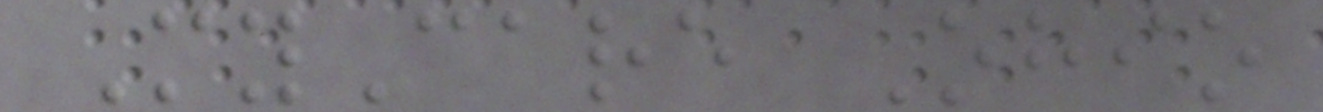MyCare Ohio
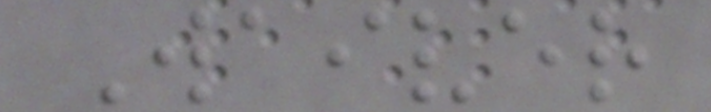Waiver
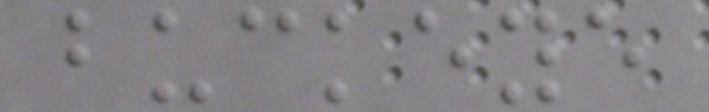buckeye
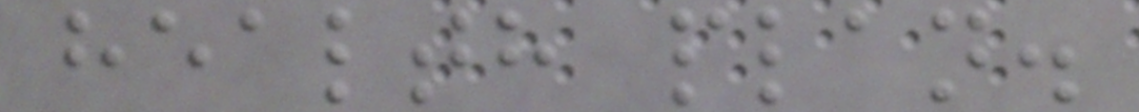health plan.
